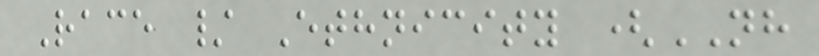Race / Ethnicity (NH
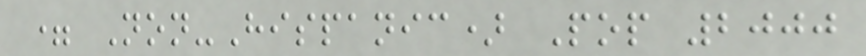= Non-Hispanic) Pop 2000
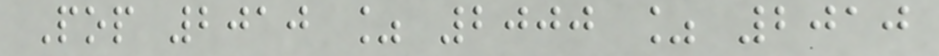Pop 2010 % 2000 % 2010
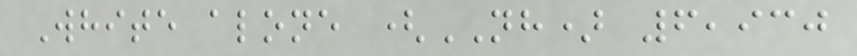White alone (NH) 6,930
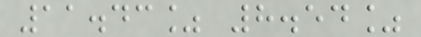11.43% 8.54%
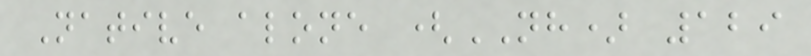Native alone (NH) 129
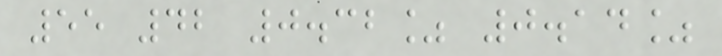55 42 0.32% 0.14%
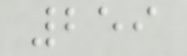259
